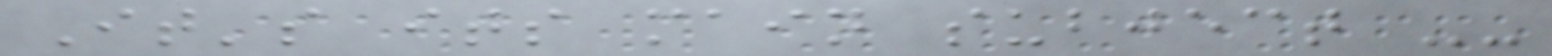It's its main subject --
